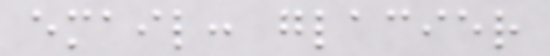email: glacier
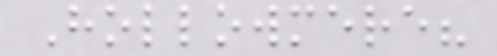Hollowmere?
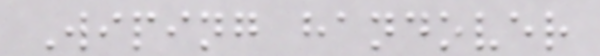Wiping handover
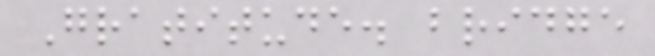Gratitude. bridge
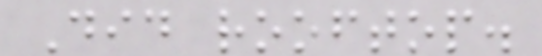Did rooftop.
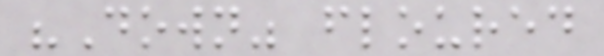"Down" floured
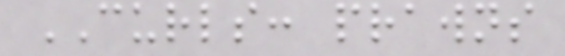CURLS: prawns
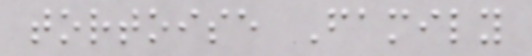tortoise Family
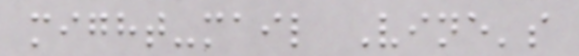might-mail Vine's
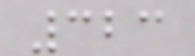323
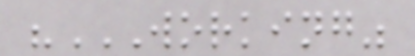"WORKING"
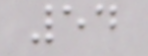54
